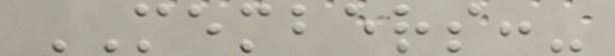MEMBERS:-
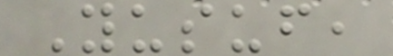Yusuf,
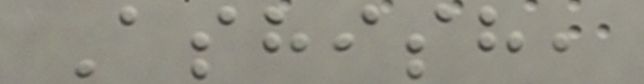Ashish,
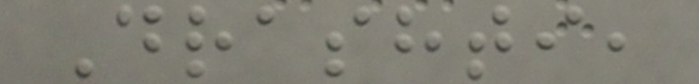Drashti,
